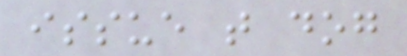issue that dog
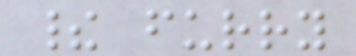their furry
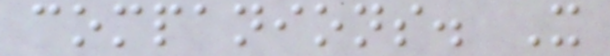companions. It
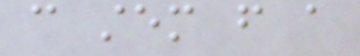can stem from a
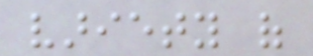variety of
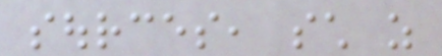sources, such as
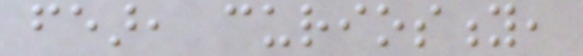fear, curiosity,
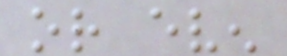or even
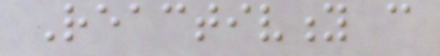Reactivity can
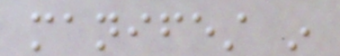manifest in
